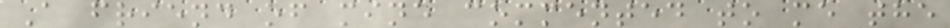A friend of mine commented to me the
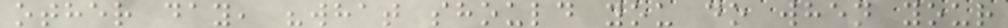other day, "what should you do when your
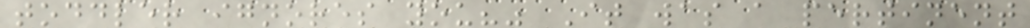toddler ignores you?" It was a pertinent
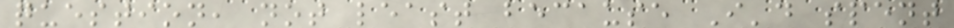question, not least because I'd spent
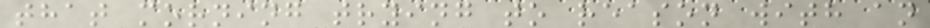that morning trying to reason with an
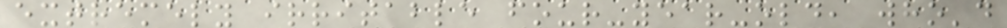extremely irritable four-year-old, who'd
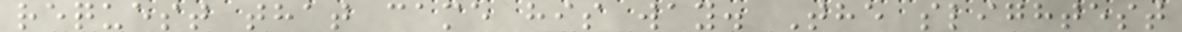request that came his way. The slightest
